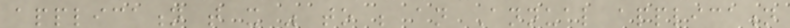application that it was to be an Annual application
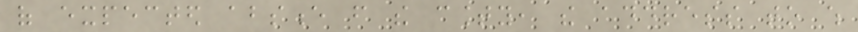of expected absence from the county, the address to which
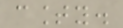county.
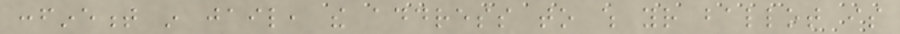confinement in jail, the address to which your ballot is
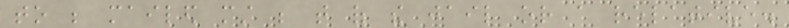to be mailed must be that of the jail or a relative.
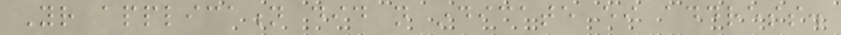Your application did not indicate either address.
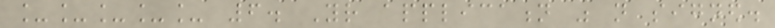_____ 6. Your application was not signed.
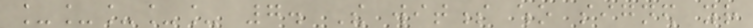_____ 7. The witness who signed your
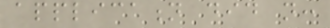application did not:
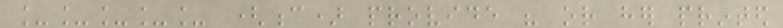_____ (c) provide his or her printed
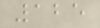125
